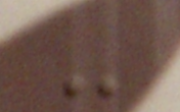-
